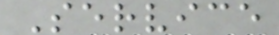Service
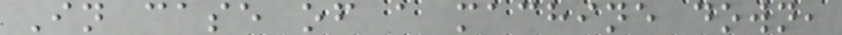In case of a machine down,
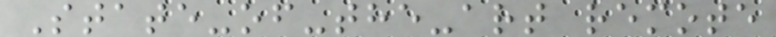State-of-the-art remote
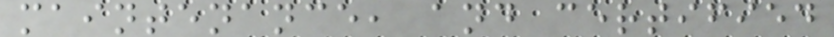maintenance, and certified
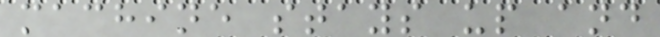machine stays up and
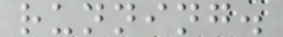running.
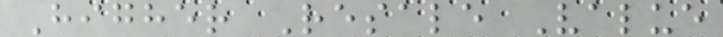Higher Resale Value
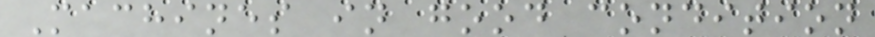Machines in good condition
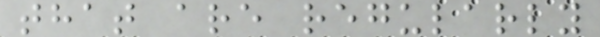that are regularly
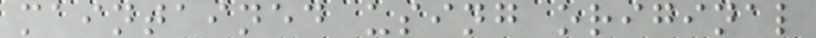maintained using original
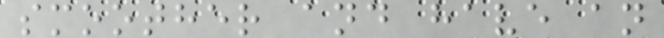smoother and have an
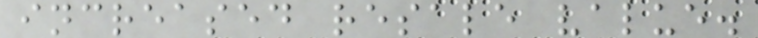increased resale value.
